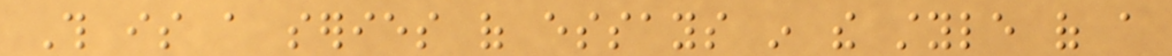This is a series of essays in the style of a
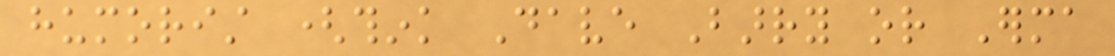humorist (think Dave Barry or Erma
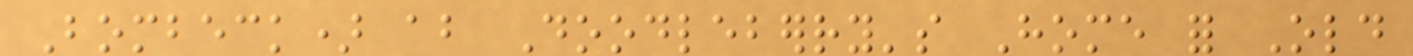Bombeck) about Doodleberry's Home for Old
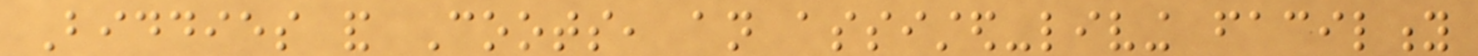Biddies and Coots, an assisted-living facility
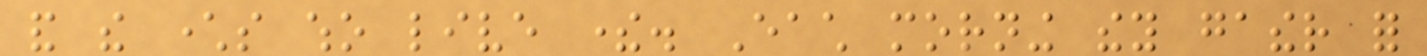and the characters who live there. Each morning they gather for
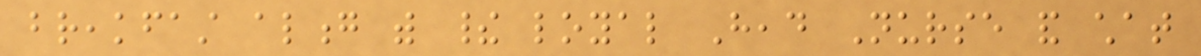breakfast along with their loyal Head Nurse and chat
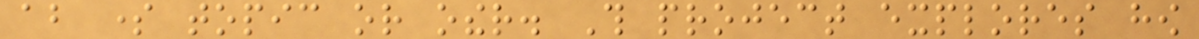about some topic or other. This project explores how
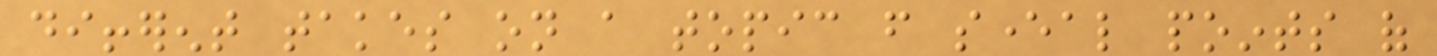different takes on a topic from several points of
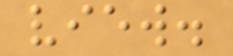view.
